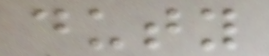duty
